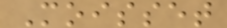Moisset
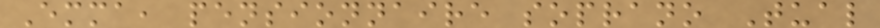Emma, pensionnaire soprano Tual
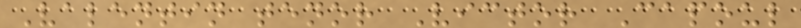Valentin tenor Victor Capoul
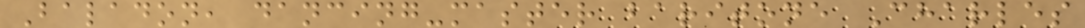Baladon, dancing-master baritone Charles
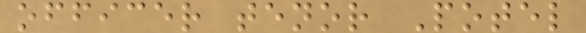officer tenor Potel
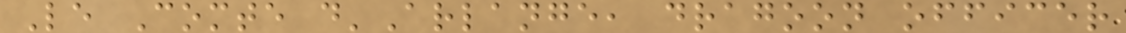Le Comte d'Arlange, dragoon officer
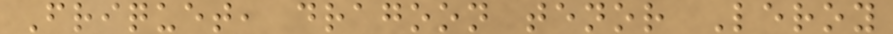Friquet, dragoon tenor Leroy
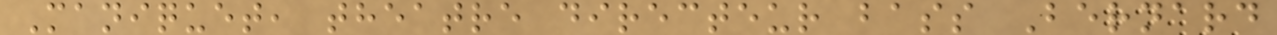Maniquet, theatre directeur bass Bernard
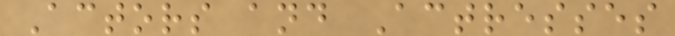Actors and Actresses
